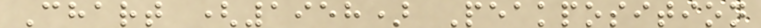Chart (1958) Peakposition
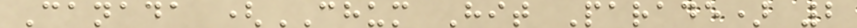Canada (CHUM Hit Parade) 2
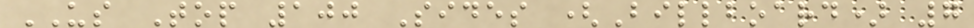US Top 100 Sides (Billboard) 7
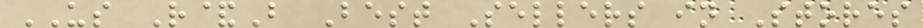US R&B Best Sellers in Stores
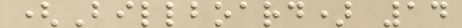(Billboard) 14
